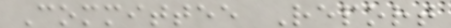Committee Report
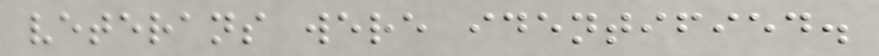veterans were identified.
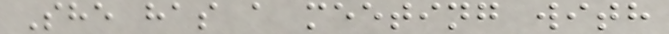She has a meeting with
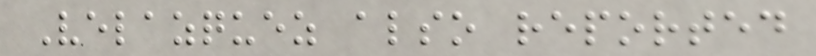Velazquez also reported
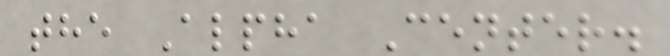the Alpha Center.
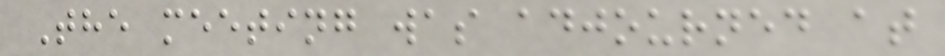The meeting was adjourned at
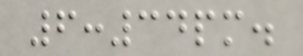6:34pm.
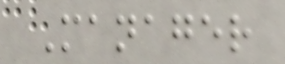Manager
